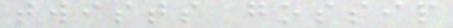twists gossip
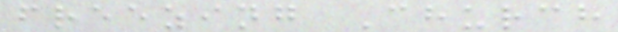freezing Church
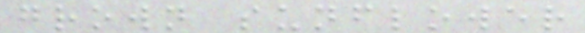grown sunflower
